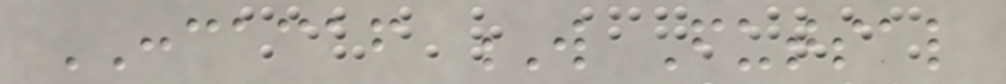CONCACAF W Futsal
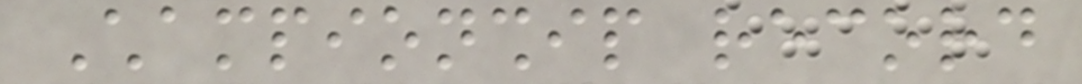Championship record
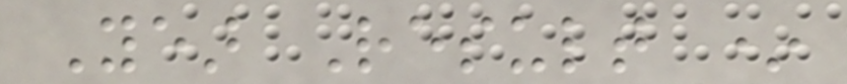Year Result *
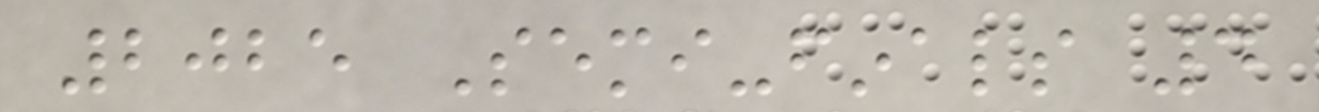2025 Semi-finals 4
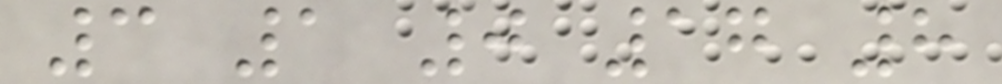3 1 0 17 8
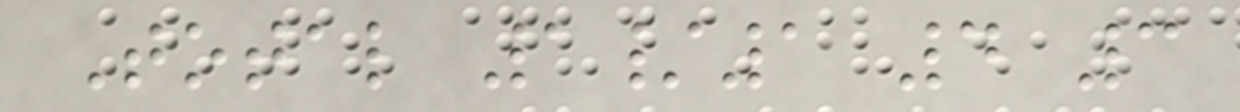Total 1/1 4 3
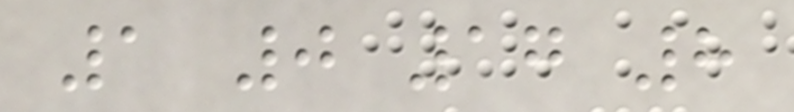1 0 17 8
